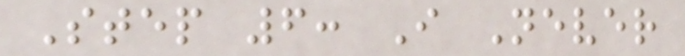Step 6: I Never
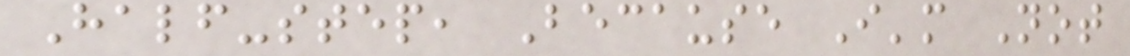Half-step, Because I'm Not
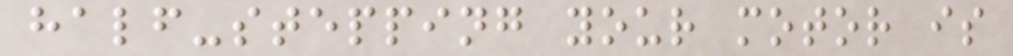half-stepping your motor is
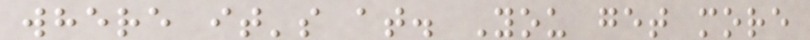where it's at. You get more
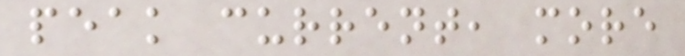peak current, more
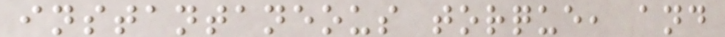instantaneous torque, and
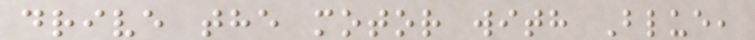drive the motor with Blue,
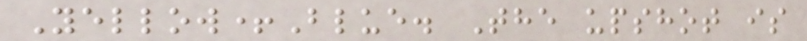Yellow+Blue. The upshot is
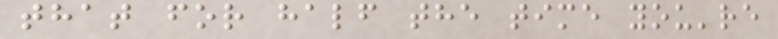that for half the time you're
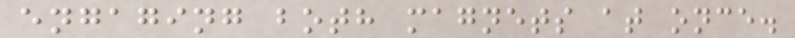engaging both magnets at once.
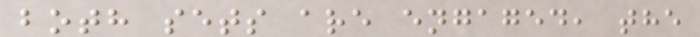both sets are engaged, the
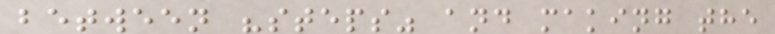between "steps" and making the
